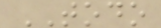TODO
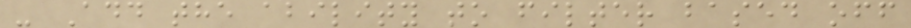- Add the ability to filter based off
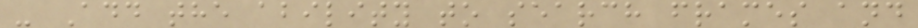- Add the ability to search frames and
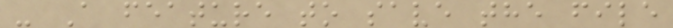- A feature to save the file
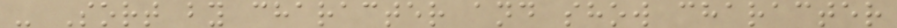- Sort by character and show character
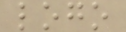logo
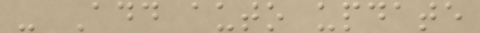- Add auto update
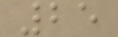25
